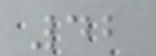42
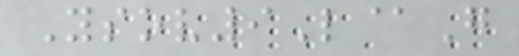Ysov9L@G
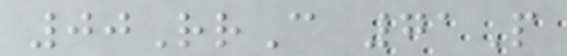00RrC 71P
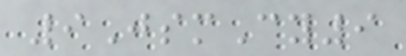9JsmCy9
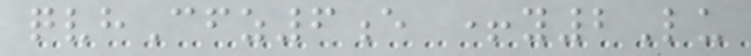qvhCfz6e +y2Lu
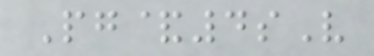Pg&4sV
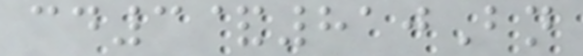cd3&810Bn
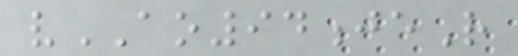vAO94jeR
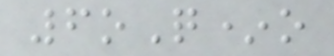6oQ*o
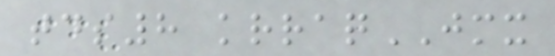tds8 krraqJMX
